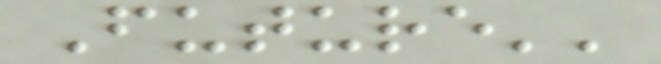Future''
